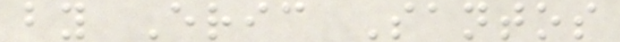by Eric Santos
